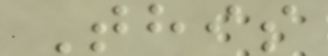This
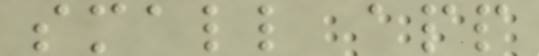small app
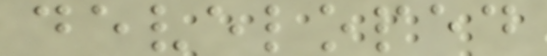developed
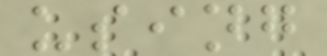using
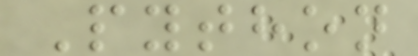Python
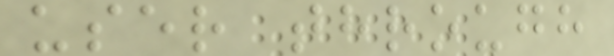user through
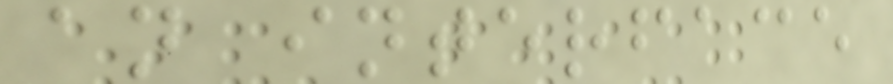an interface
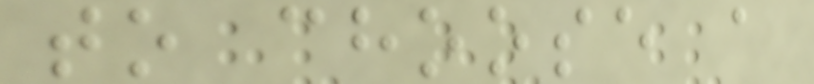to choose a
